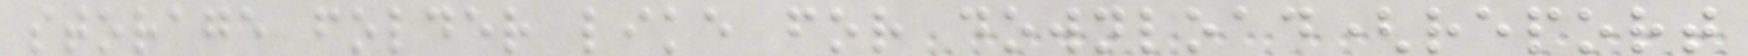storage folder like for download(report
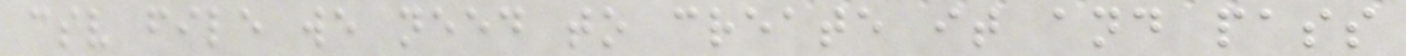csv file we need to create it and pass
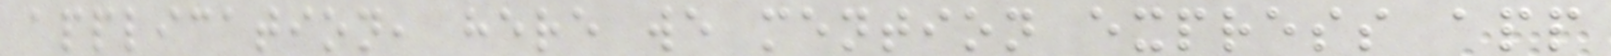application, here we mention express app
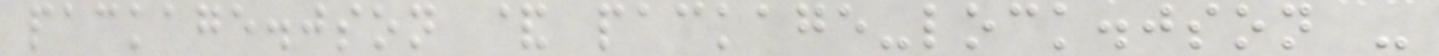package.json & package-lock.json -
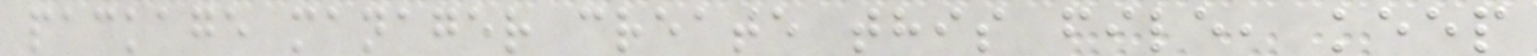package manager create this file, keep
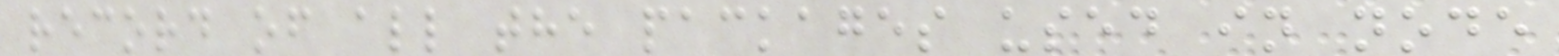record of all the packages used in node
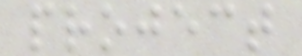project
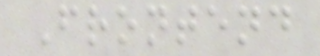Frontend
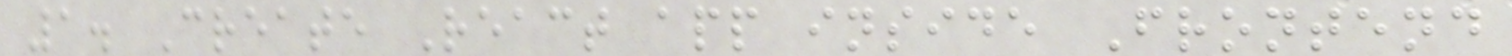1. Create React app inside Frontend
